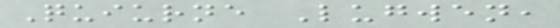Quiurne Lugwen,
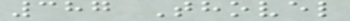387 Thovel
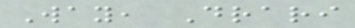Way, Drari
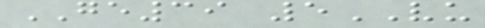GE39 5VU
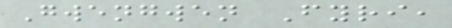Gwengwen Fyri,
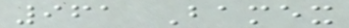961 Bamex
